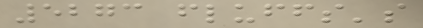5273 fluffs's
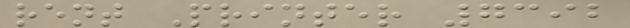rent Printer 7392
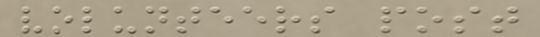volunteers post
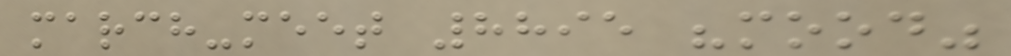march-meet 8895 "mood"
